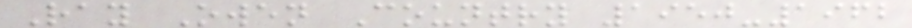Ray Owen Country 1950-1962
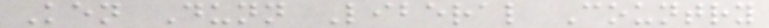Ken Dunn Liberal Country
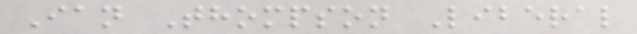Ian Thompson Liberal
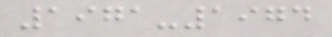1971-1974
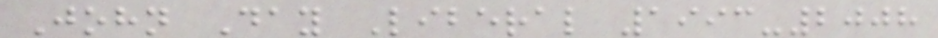John Day Liberal 1993-2008
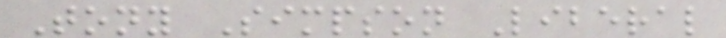Tony Simpson Liberal
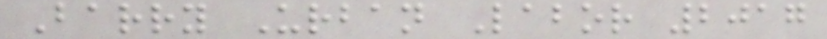Barry Urban Labor 2017
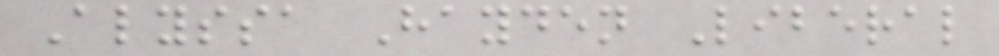Alyssa Hayden Liberal
